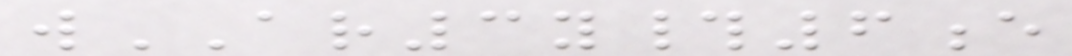wAR3y#6e
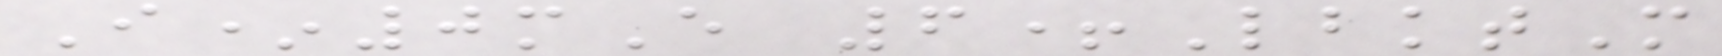I*0mE 6+LbktM
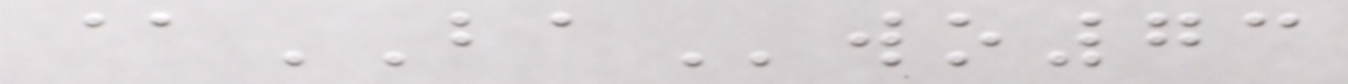@BAwo73
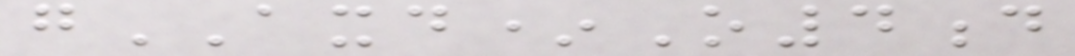gAXD*O4d
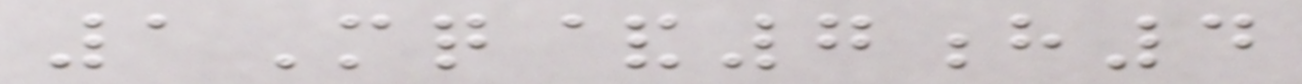1Mq&7h4
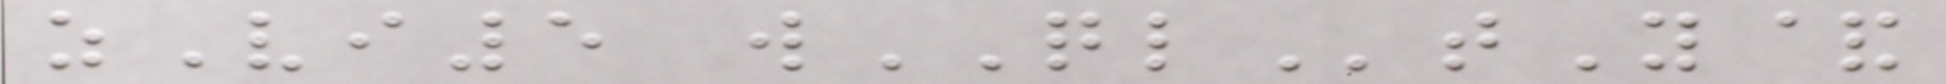zVi5 wQLtY&
